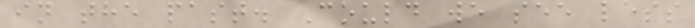in the past. Could we see less
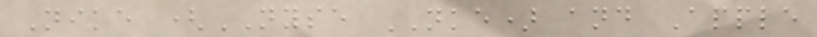Nike (NYSE NKE) and Apple
